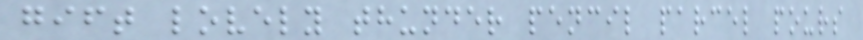gift lovely thunder pencil parcel pours
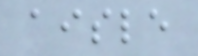aisle
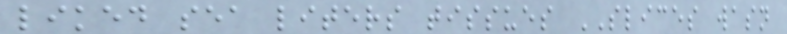liked sea liters tissues SLICES wasn
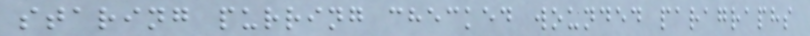staring purring checked wounded paragraphs
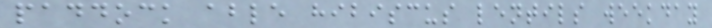paddock able hibiscus lentils weekday
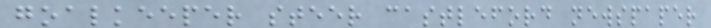goalkeeper steer castleford newspaper
